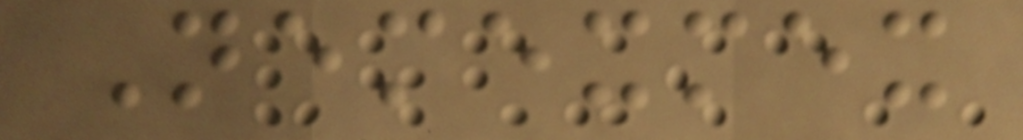Nemexmex
